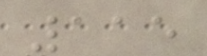115
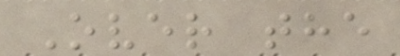Over the
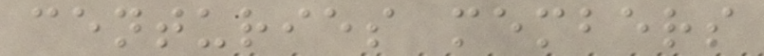centuries members
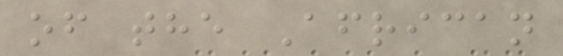of the African
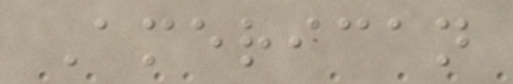American
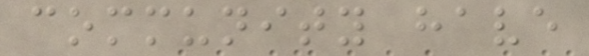community have
